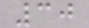30
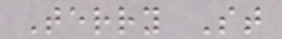Terry St
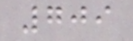709
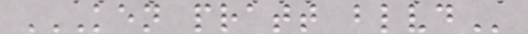KEN PRATT BLVD
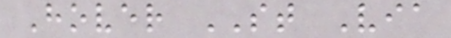Hover ST Via
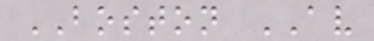BOSTON AV
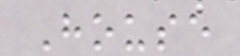House
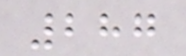287
